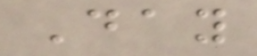Day
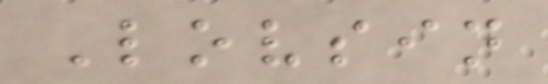Lovsin
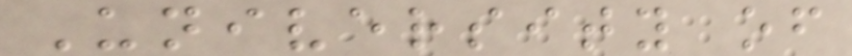University of
